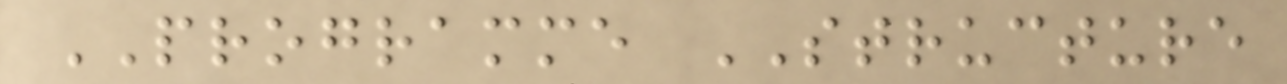PROGRAMME STRUCTURE
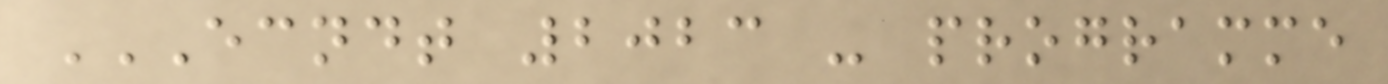ECNDT 2023 - PROGRAMME
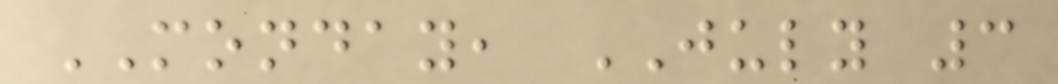MONDAY, JULY 3
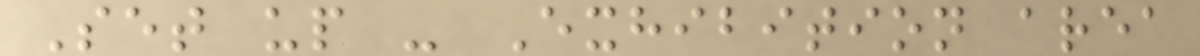Set up - Exhibition area
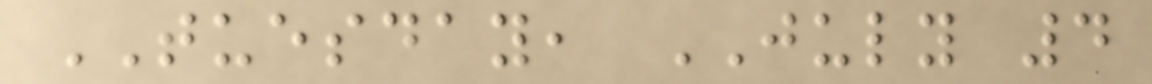TUESDAY, JULY 4
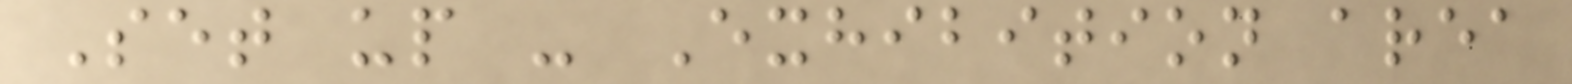Set up - Exhibition area
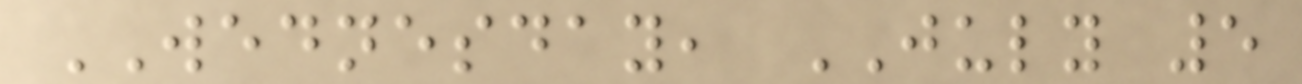WEDNESDAY, JULY 5
